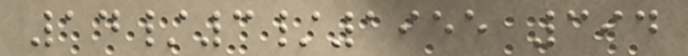14/3/1955 394
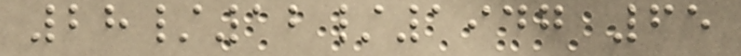28/12/1947 65
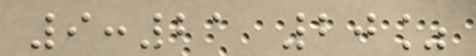9:21 20%
